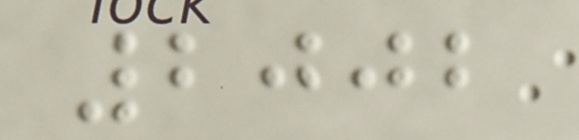2002
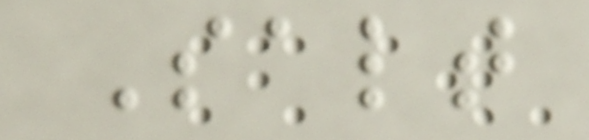Salt
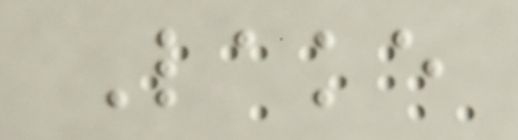Lake
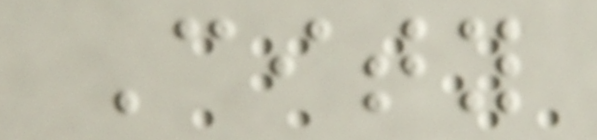City
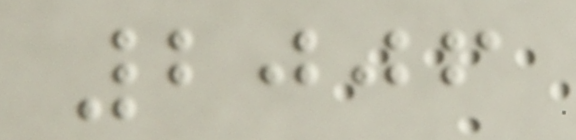2006
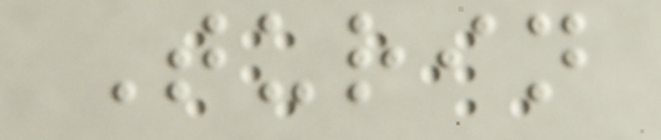Turin
